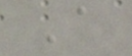A
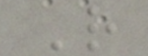R
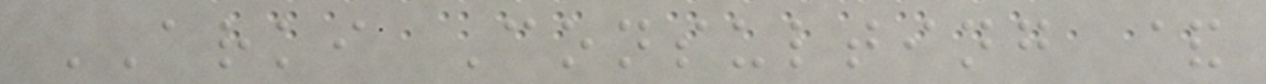ARKI Consulting &
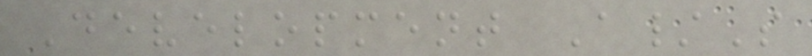Development A/S
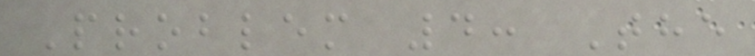Problem 4: The
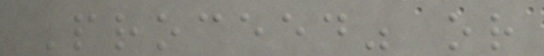Proceed" or
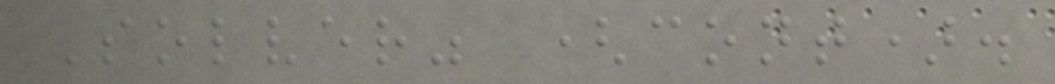Solver" (cont).
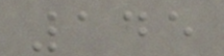145
